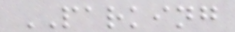PARKING
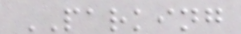PARKING
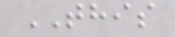THIS
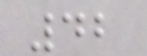42
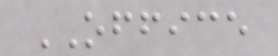OFFICE
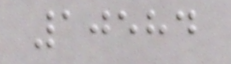10584
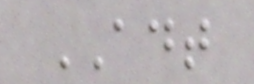ADT
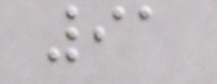91
